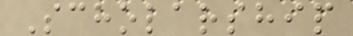Scholarship
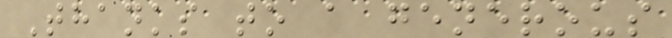Thanks to a generous
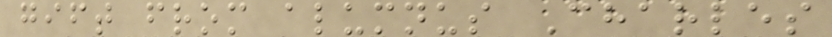gift from alumnus Charles
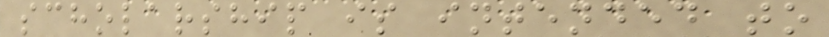scholarship is intended to
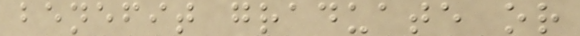benefit graduate or
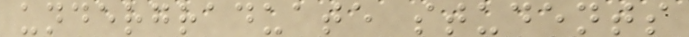undergraduate students
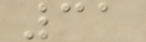31
